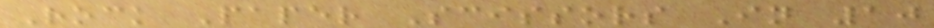Rock Paper Scissors In 10
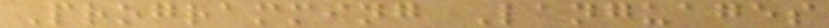Programming Languages
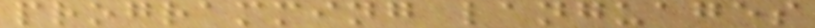programming languages
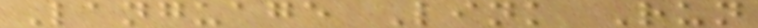Language Link Run
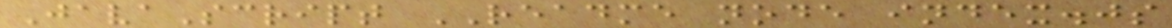JavaScript README node index.js
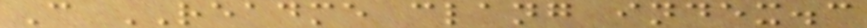C README clang index.c
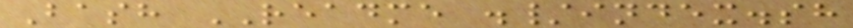Bash README ./index.sh
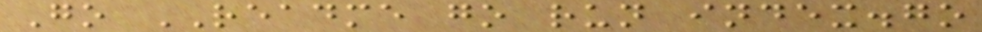Go README go run index.go
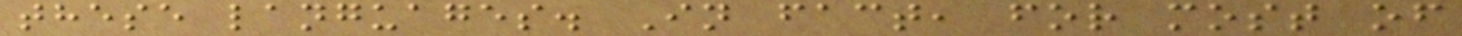these languages. In fact, for most of
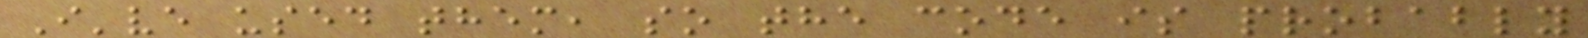I've used them, so the code is probably
